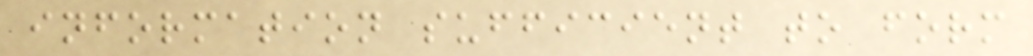information sufficient to form
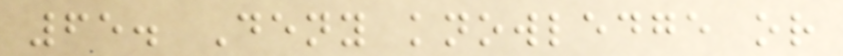65. Deny knowledge or
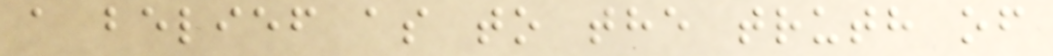a belief as to the truth of
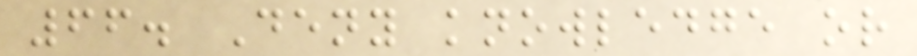66. Deny knowledge or
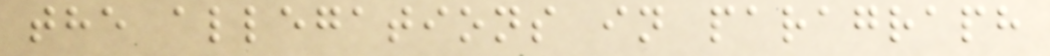the allegations in paragraph
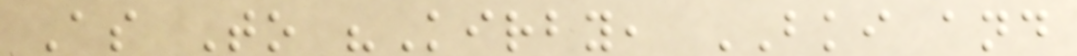As To "Kirby, BKI and
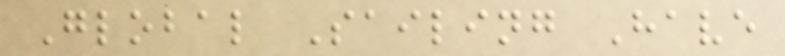Global Sailing Have
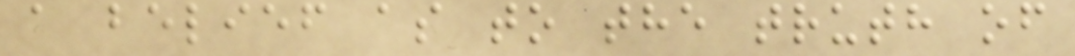a belief as to the truth of
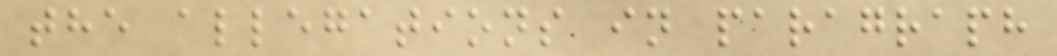the allegations in paragraph
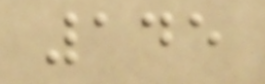145
